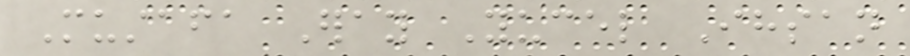Mustafa Eray Yucel Ihsan
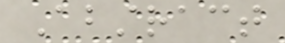Abstract
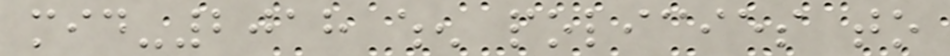mid-2018 when policies to
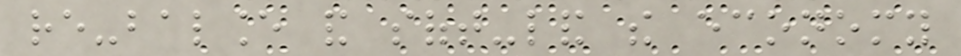re-balance and soft-land the economy
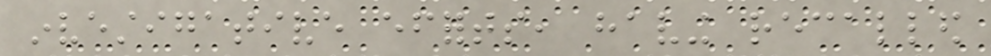investigative efforts, having recalled
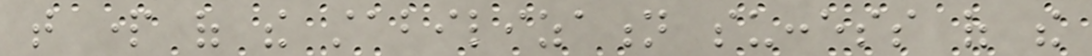that part of the stabilization success of the
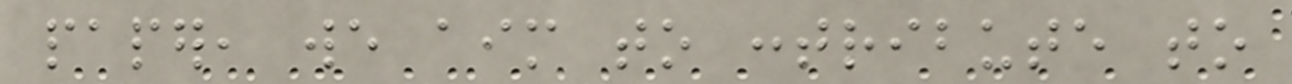paper, we aim to contribute to
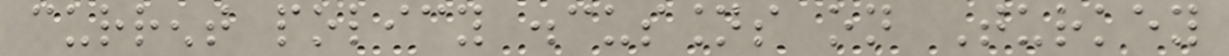current policy discussions on Turkey
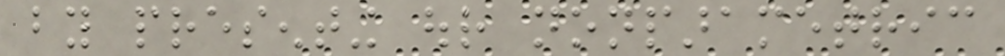by presenting our nonparametric
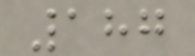187
